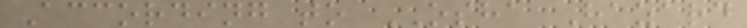According to OSHA Hazard
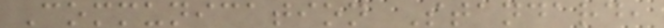Communication Standard,
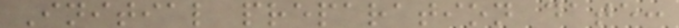Initial preparation date:
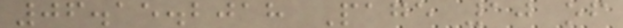06.15.2018 Page 10 of
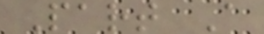Part A
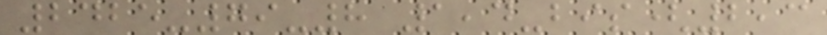2425-79-8 1,4-bis(2,3
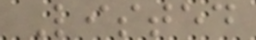Listed
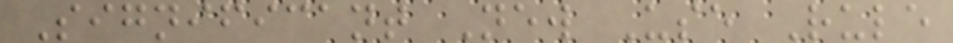Significant New Use Rule
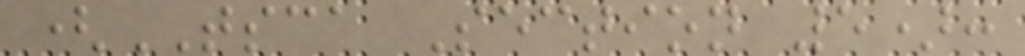(TSCA Section 5):
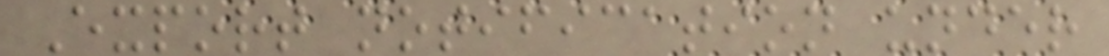Export notification under
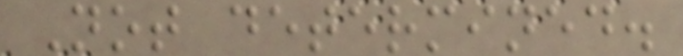Not determined.
